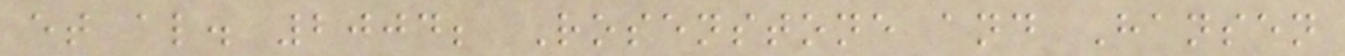et al. 2004; Rosenstone and Hansen
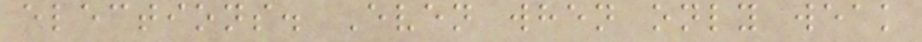elections. Even when only weak
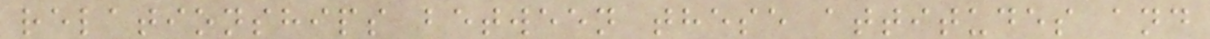relationships between these attitudes and
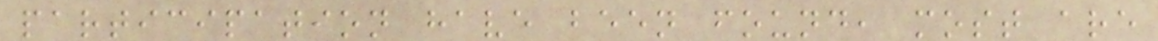participation have been found, most are
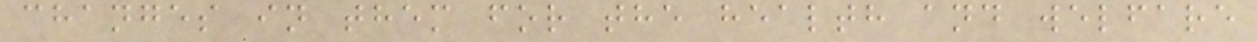changes in them for the health and welfare
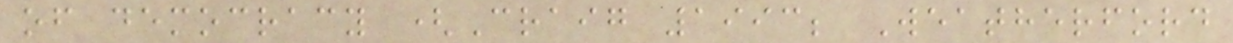of democracy (Craig 1993; Weatherford
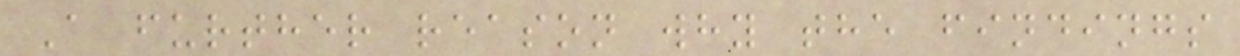A further reason why the findings
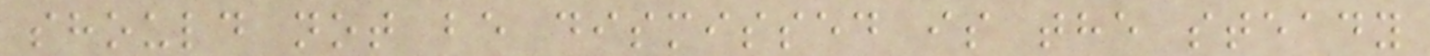should not be dismissed is the steady
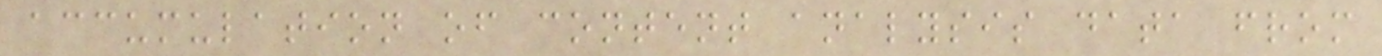accumulation of content analysis data from
